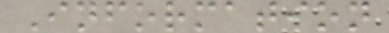Information
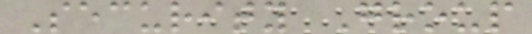Security Group
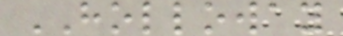HOLLOWAY
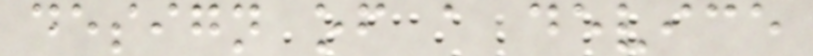design of a device
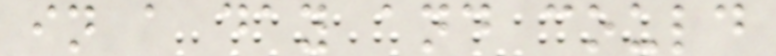in a day and could
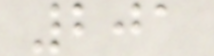201
